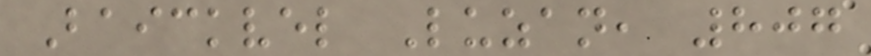Baickvel Luzan, 807
